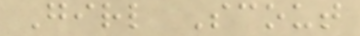Girl Scout
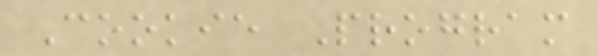Cookie Program
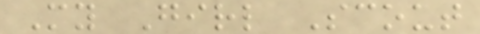My Girl Scout
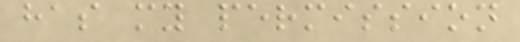has my permission
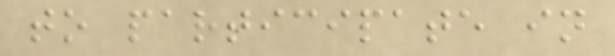to participate in
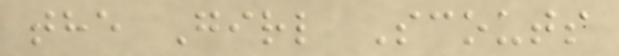the Girl Scouts
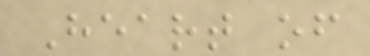Heart of
